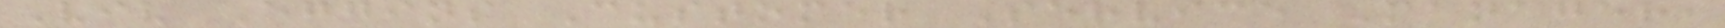Viv Eggins Customer Service Manager,
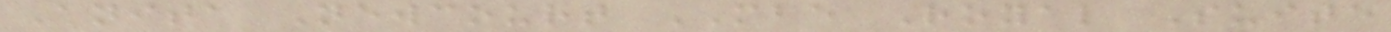Anita Newcourt MBE Royal Suite
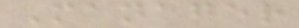Manager
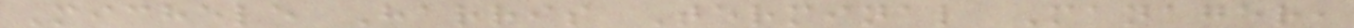Michele Harris Terminal Manager,
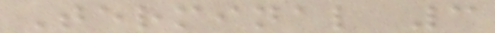Terminal 3
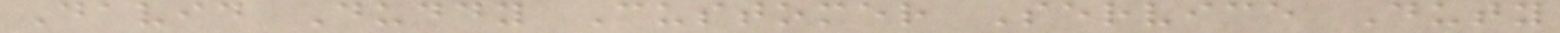David Duddy Customer Service Duty
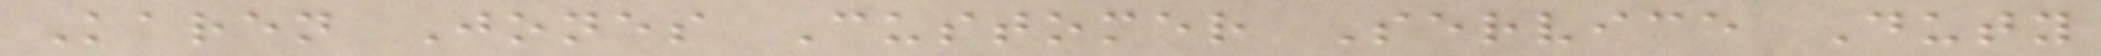Karen Jones Customer Service Duty
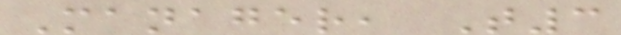Manager, T3
